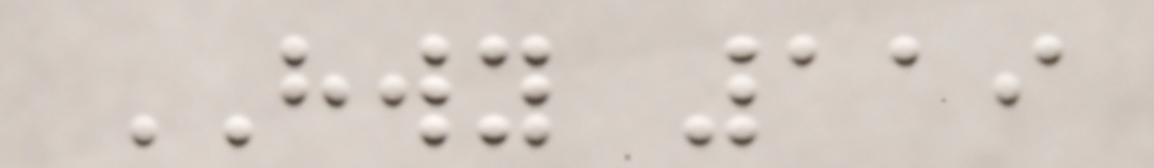HWY 119
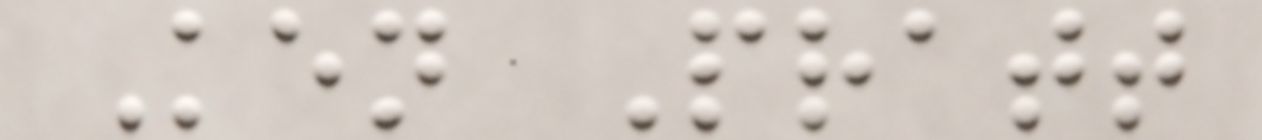Ken Pratt
